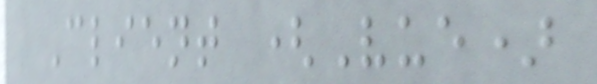Client (Vue)
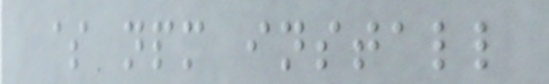$ npm install
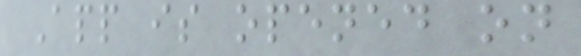App is opened on
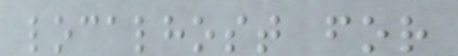localhost for
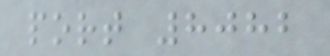port 8082
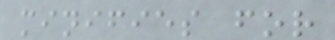minifies for
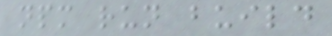npm run build
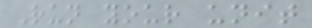Run your unit
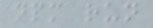npm run
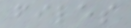files
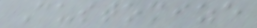Customize
